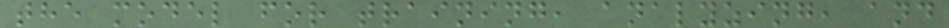the model for training, analyzing, and
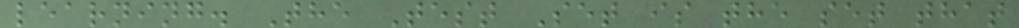learning. The Test Set is the set that
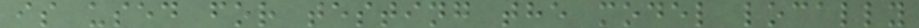is used for testing the model locally
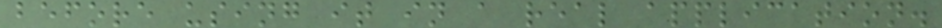before using it in a real application.
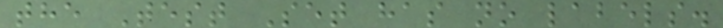the Test Set has no labels.
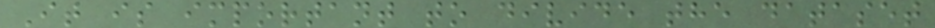It is important to divide the dataset
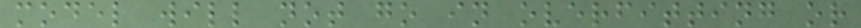model will not go in overfitting or
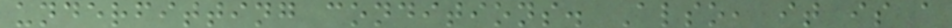underfitting conditions. Also, it is a
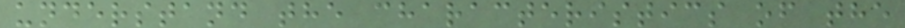understand the characteristics of the
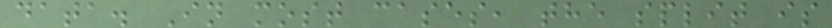data. In most cases, the split is
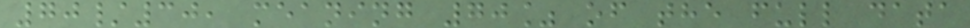70/30, meaning 70% of the full data
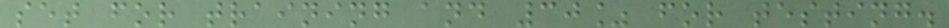set for training and 30% for testing.
